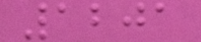1201
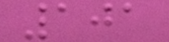101
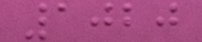1020
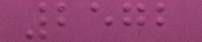2572
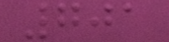701
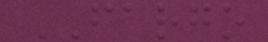FARGO
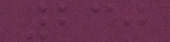230
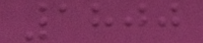1800
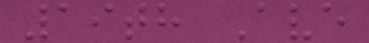19th Ave
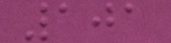101
